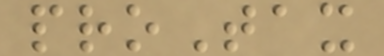proTax
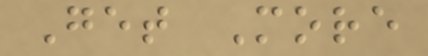Get More
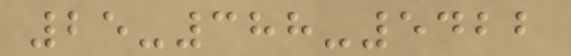25-388-5422
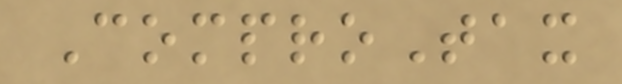ComproTax
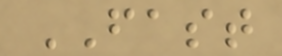FAST
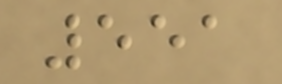551
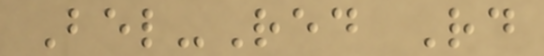Bel-Red Rd
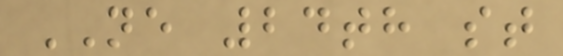NE 24th st
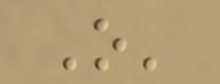O'
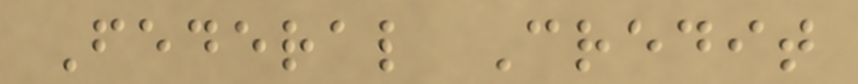Federal Credit
